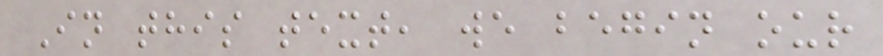In this text, we begin our
